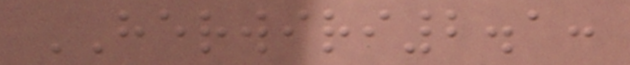HERWIRI2.1:
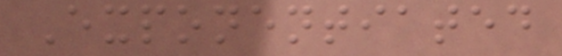Exponentiated
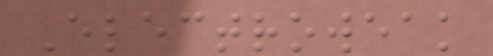Electroweak
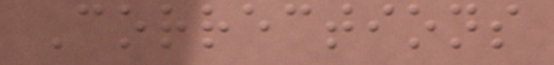Corrections
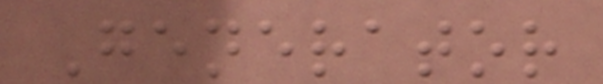Generator
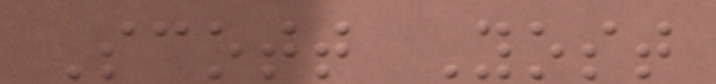Scott Yost
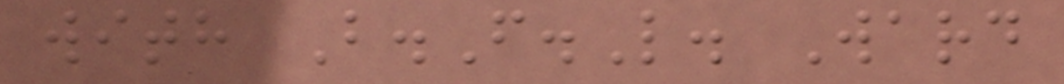with B.F.L. Ward
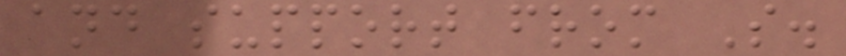and support from S.
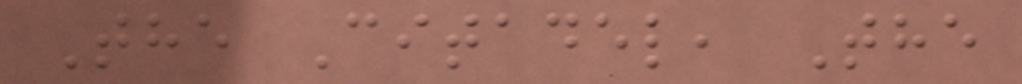The Citadel, The
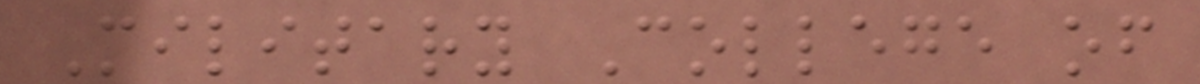Military College of
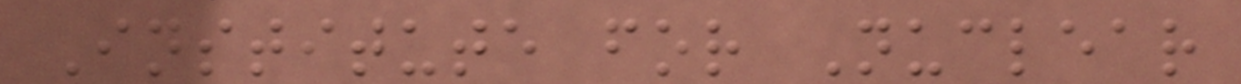Institute for Nuclear
